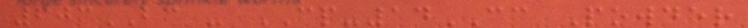603BC - CP-14CC Powder
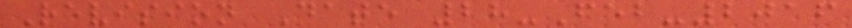Revision Date 28-Feb-2016
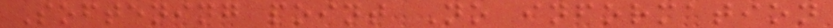Softening point No information
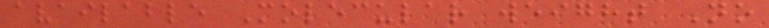available Molecular weight No
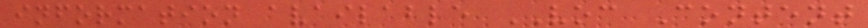information available VOC Content
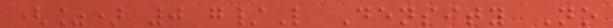(%) 0 g/L Density No
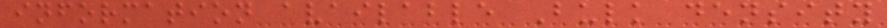information available Bulk density
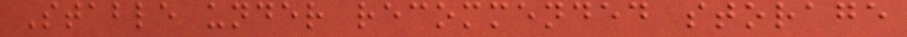Stable under recommended storage
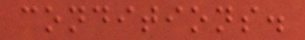conditions.
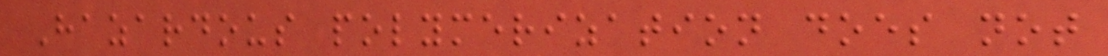Hazardous polymerization does not
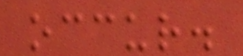occur.
